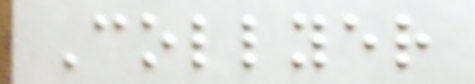Collyer
